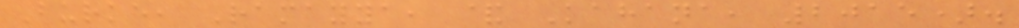Burke, Ramayya, & Kahana, 2015).
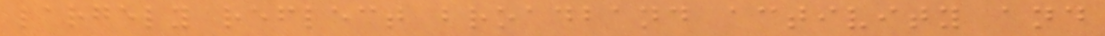largely reflect broadband activity and
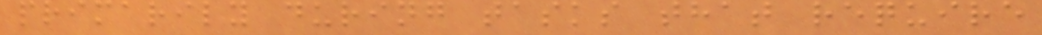primarily during tasks that require
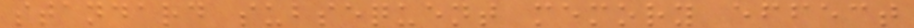standard subsequent memory effect
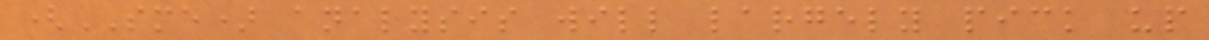(SME) analysis will largely pick up
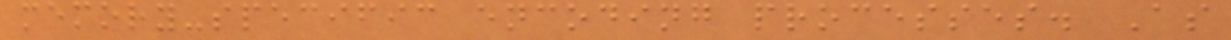memory-specific encoding processes. As
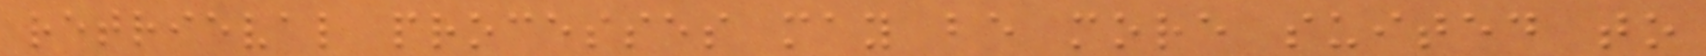retrieval processes may be more suited to
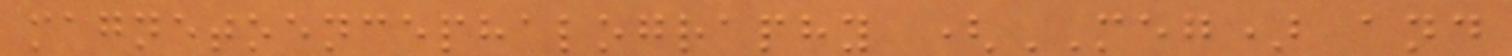magnetoencephalography (MEG) and
